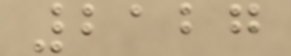2127
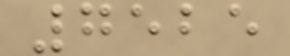7525
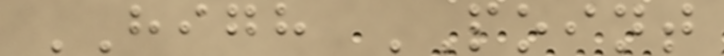HIGH POINT
